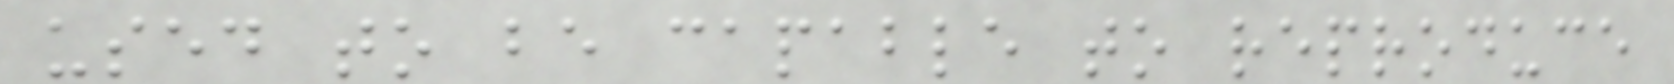used to be capable to reproduce
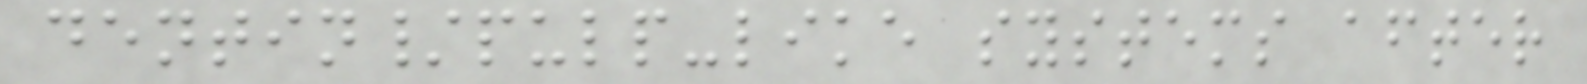dentin/pulp-like systems after
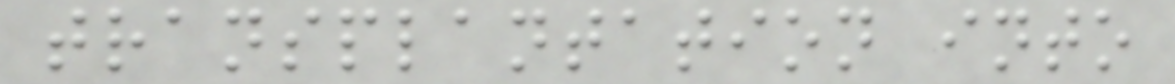transplantation into
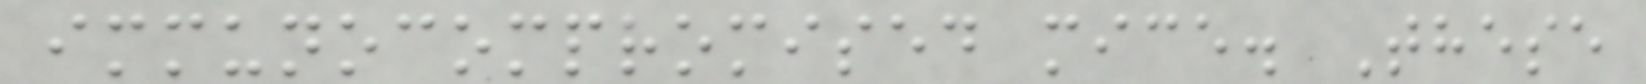immunocompromised mice. These
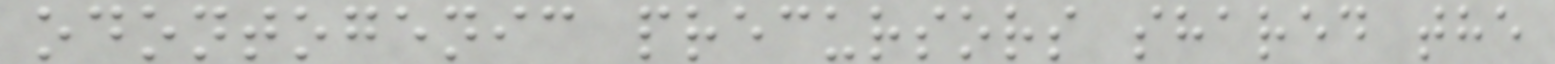odontogenic precursors shared the
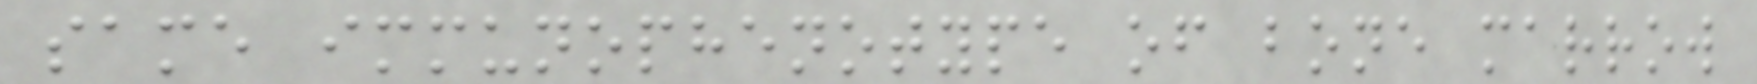same immunophenotype of bone marrow
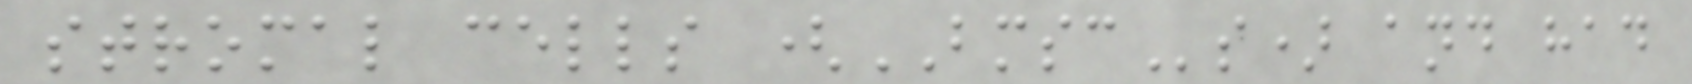stromal cells (BMSCs) and had
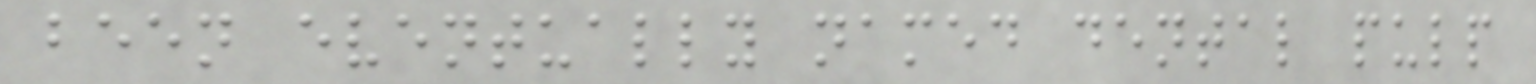been eventually named dental pulp
